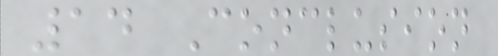14 Conclusion
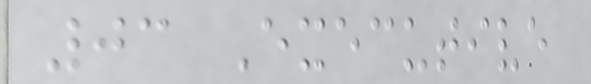03 Executive
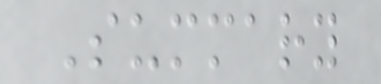Summary
